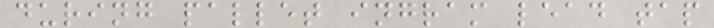during pallet ingram lead tap
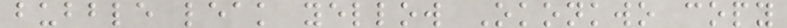bubble leak yellow Okonkwo copy
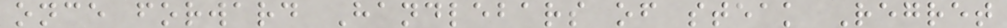once forward Handlebars of steak Regret
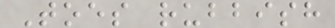Toes rubbish
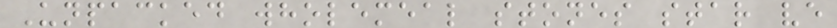Unpacked wholemeal stones star ve
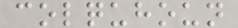colquhoun
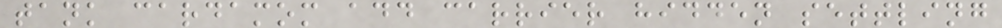tank cardamom add carrier hidden settling
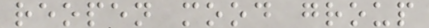reopen mood group
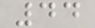44
